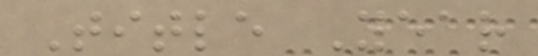Title Year
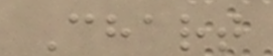Chart
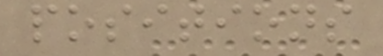positions
